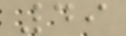49
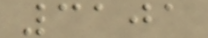3101
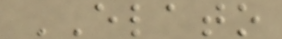ELATO
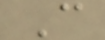C
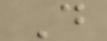D
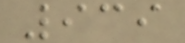939
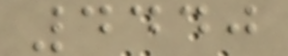4440
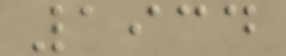1934
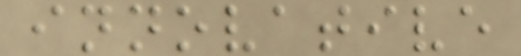innovative
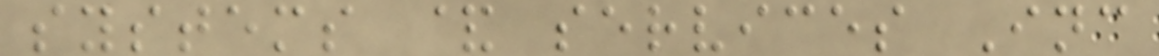systems & services Inc
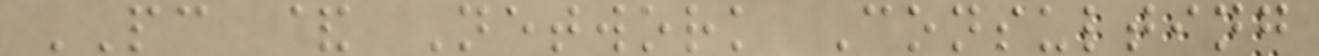PC & Network Consulting
